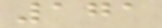171
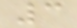3
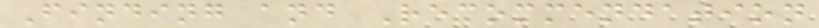Finding and Recommendation
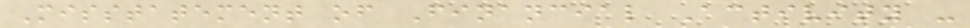Misstatement of Financial Activity -
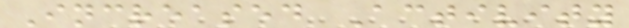Increased Activity
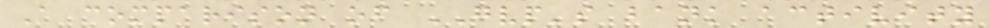A comparison of GVP's bank activity
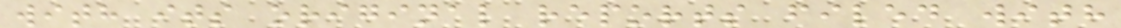with its original reports filed with
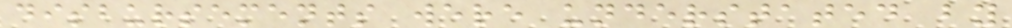disbursements were understated by
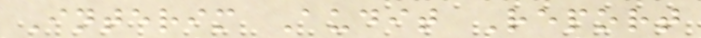Interim Audit Report
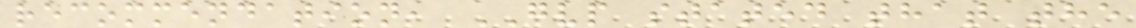recommendation, GVP stated that the
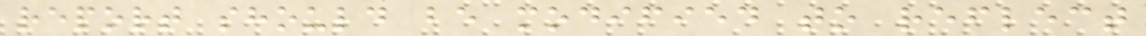report should be modified to reflect
